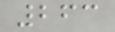263
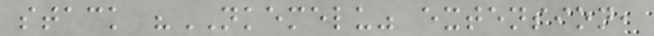stack "NKEMELU" extension,
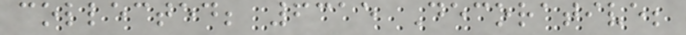collected; 6315 Decorative;
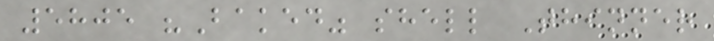5805 "Baked" shell Thinner
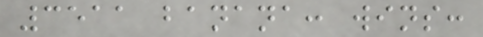3511 banana: wins:
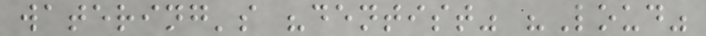watering's "dentist" "Loud"
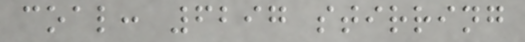coal: 6297 stirring
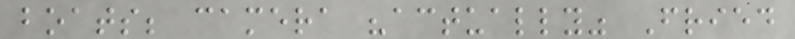boats; camera "actually" Fried
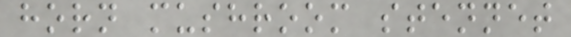horn mushroom stennet
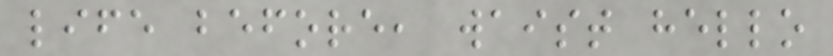life before, waist hello
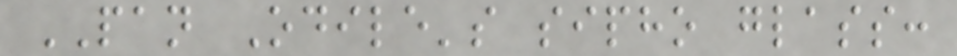PAN Odile's sipho glass:
